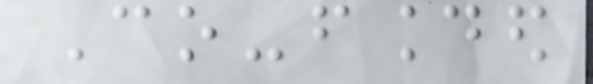Co-founded
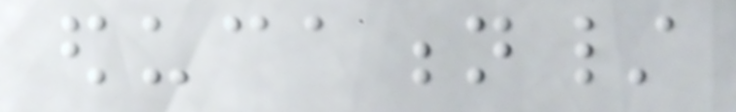education/
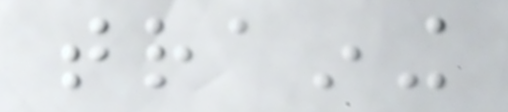training
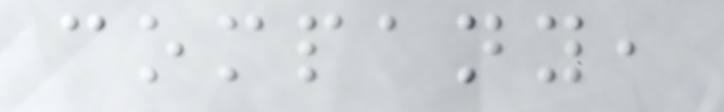company,
